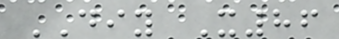DIY X86
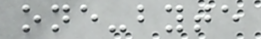one-byte
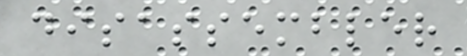disassembler
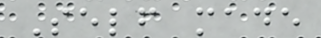Self made
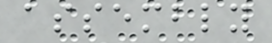assembly
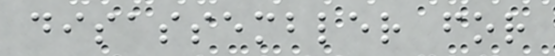disassembler for
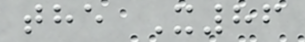the X86
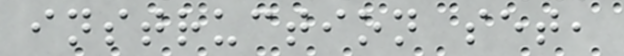instruction set,
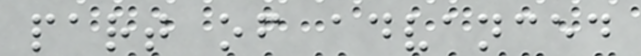part of advanced
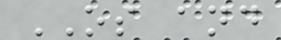OS and
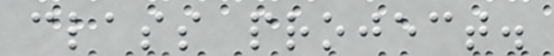class project.
